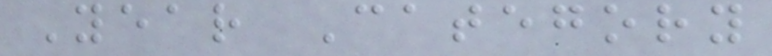Year Category
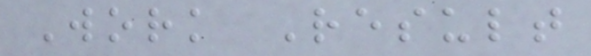Work Result
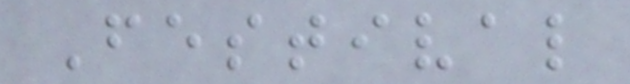Festival
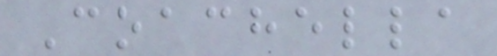Coachella
